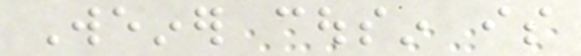Weiner cousin is
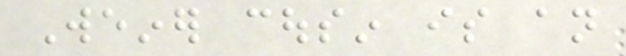Weiner cousin is an
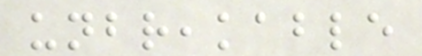unbreakable
